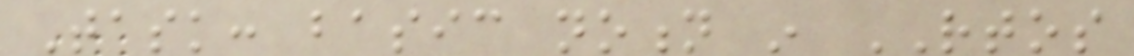Task: basic notion in RTOS
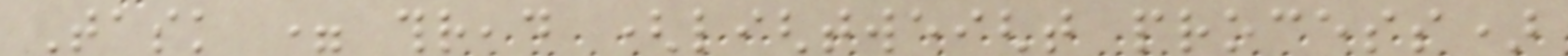Task = thread (lightweight process)
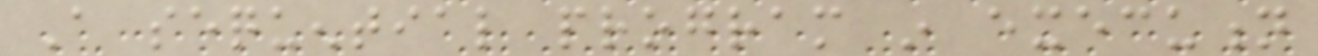A sequential program in execution
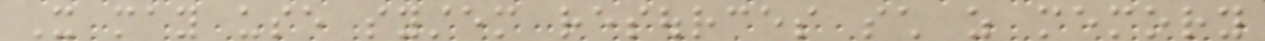It may use system resources such as memory
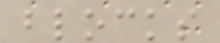blocks
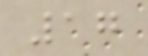17
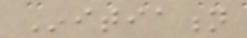Initiation
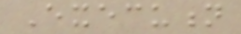Execution
